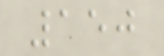150
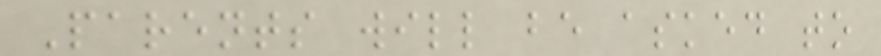Parents will be asked to
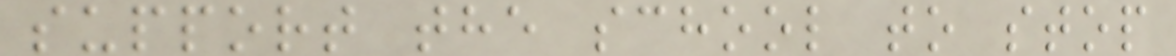support the school to stop
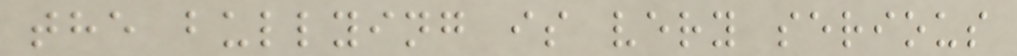the bullying is very serious
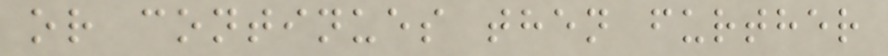or continues then further
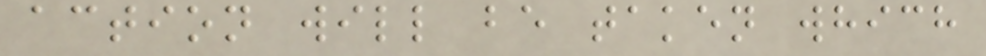action will be taken which
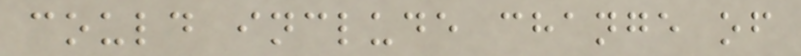could include change of
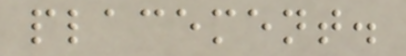placement.
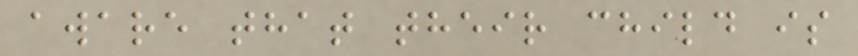aware that their child is
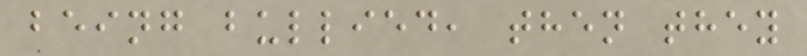being bullied, then they
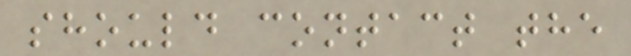should contact the
